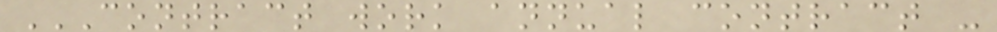CONTRACT WORK ANNUAL CONTRACT -
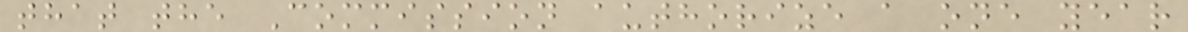that the Commission authorize a one year
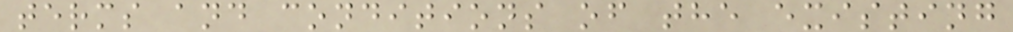terms and conditions of the existing
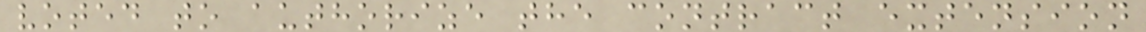voted to authorize the contract extension
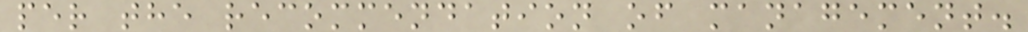per the recommendation of management.
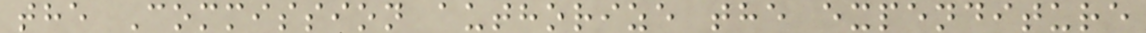the Commission authorize the expenditure
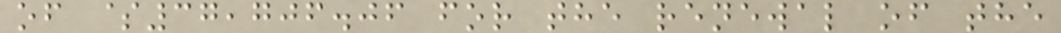of $37,706.06 for the renewal of the
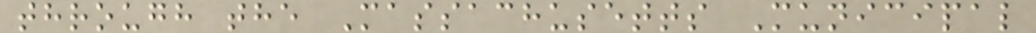through the Massachusetts Municipal
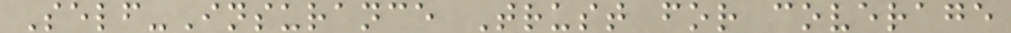Self-Insurance Trust for coverage
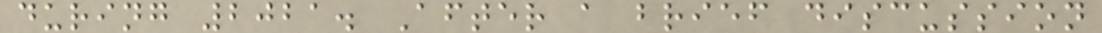during 2021. After a brief discussion
